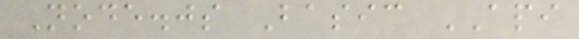Node.js Basic API
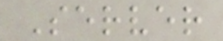Server
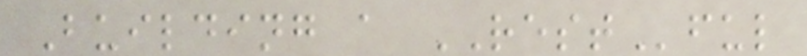Building a RESTful
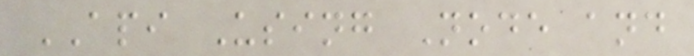API Using Node and
